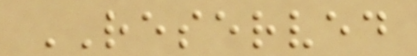RESERVED
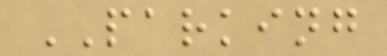PARKING
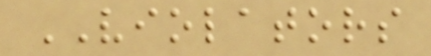VIOLATORS
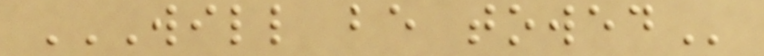WILL BE TOWED
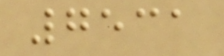7531
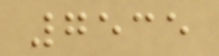7535
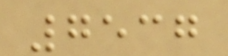7537
